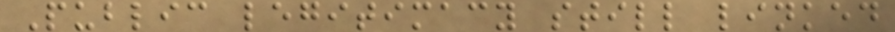Public legitimacy still linked
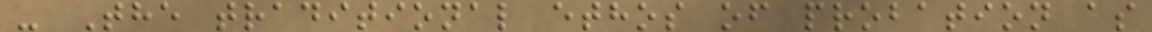- The traditional ethos of probation as
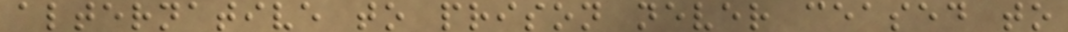alternative to prison never ceased to
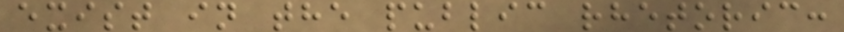exist in the public rhetoric:
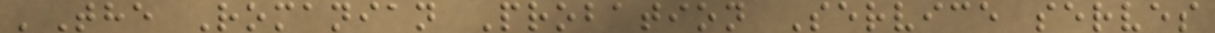'The Romanian Probation Service serves
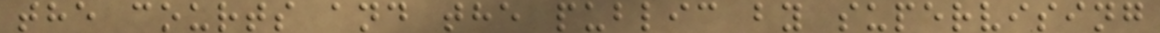the courts and the public by supervising
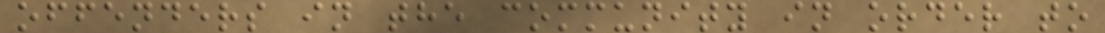offenders in the community in order to
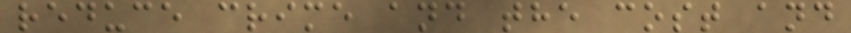reduce crime and the cost and
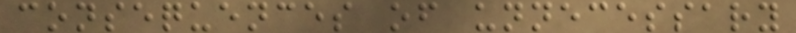consequences of unnecessary
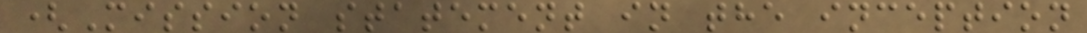(Mission statement in the inception
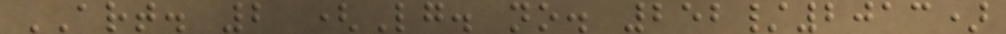ART. 2 (Lg. no. 252/2013)
